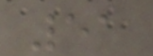51
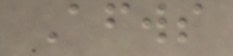Afterwards
